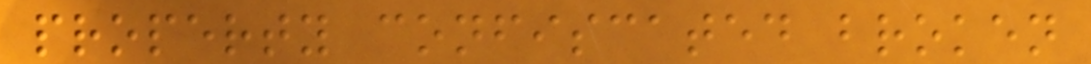property confiscated broken
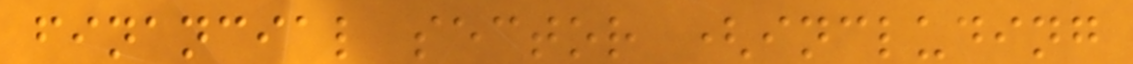financial sector (including
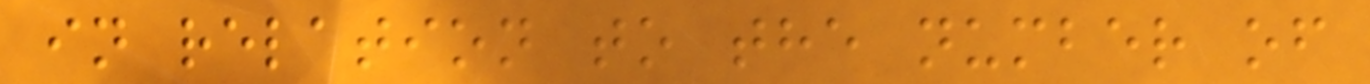in relation to the number of
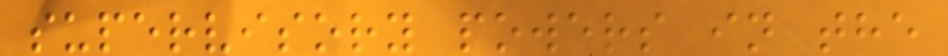supervisory powers in the
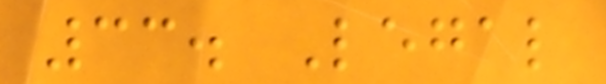33. Legal
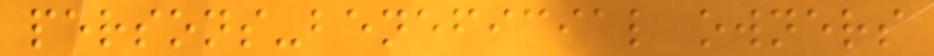persons-beneficial owners
